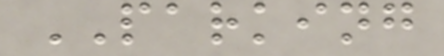PARKING
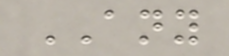ANY
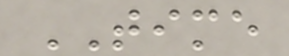TIME
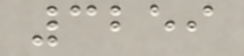3259
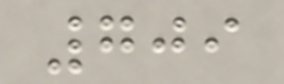709
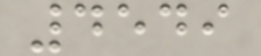4549
